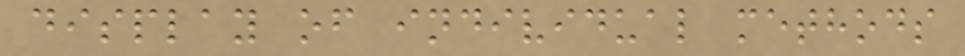display of individual methods
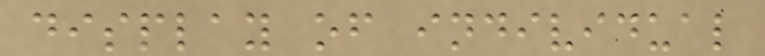display of individual
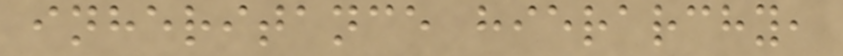inheritance hierarchy,
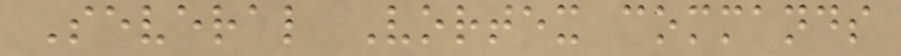Several Vortex commands
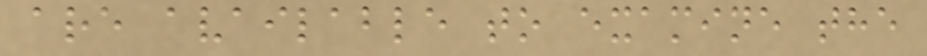are available to examine the
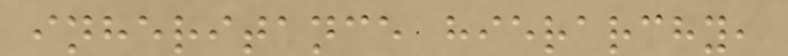inheritance hierarchy,
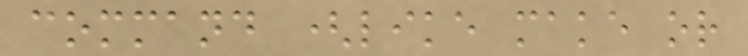command (like make or
